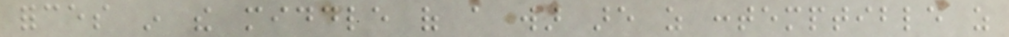forces in the middle of a war are as contemptible as
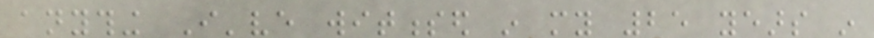anything I've witnessed in my 25 years in
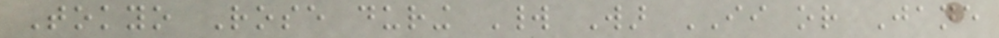Tokyo Rose during World War II or Jane
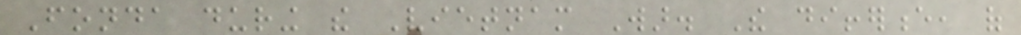Fonda during the Vietnam War. The difference, of
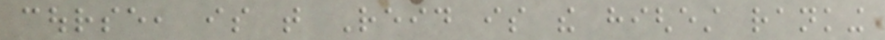course, is that Reid is the highest ranking
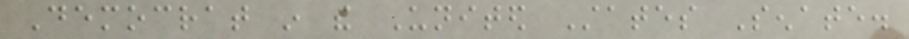Democrat in the United States Senate.
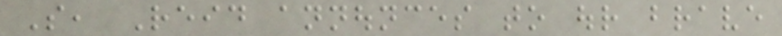So, Reid announces to our brave
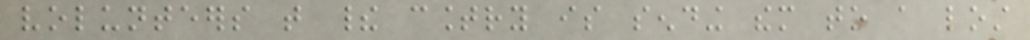volunteers that their country is sending them to a lost
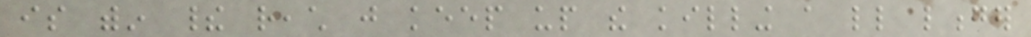is within their reach just keep up the killing a little longer
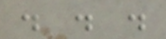. . .
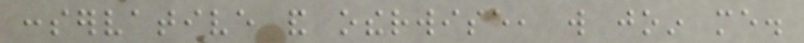conservative and otherwise, will join me.
